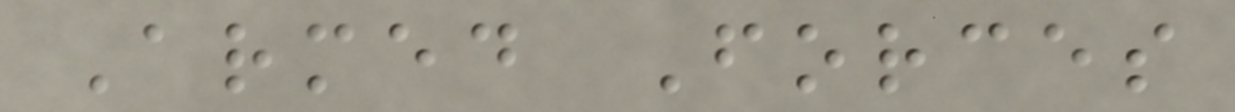Armed Forces
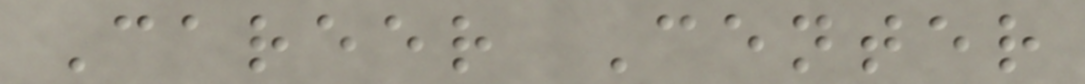Career Center
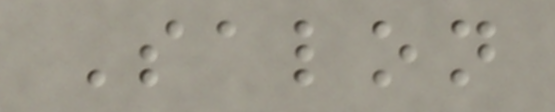Salon
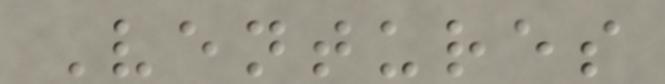Ventures
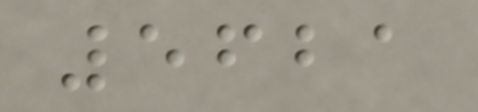5621
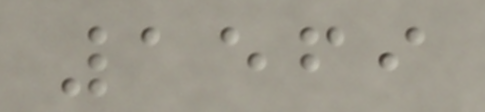1569
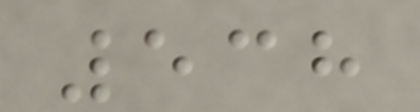538
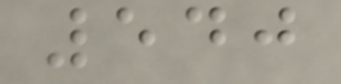540
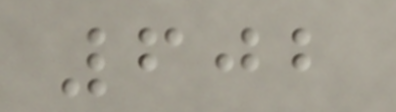602
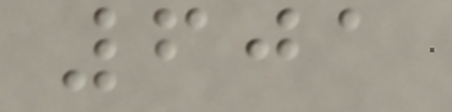601
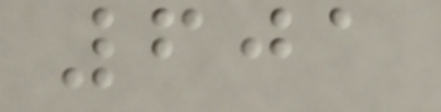601
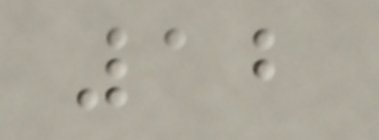12
